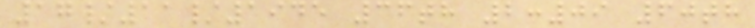17/11/1945 36th 2:09 60th
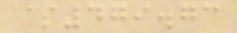$479.73
